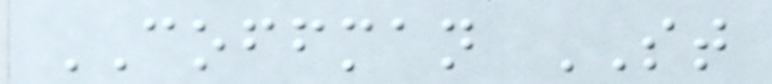COFFMAN ST
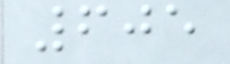605
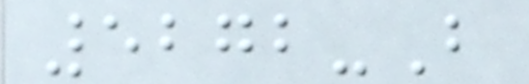5272-B
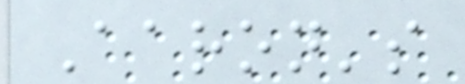Aaron's
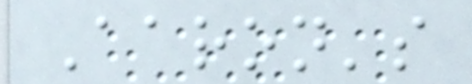Aaron's
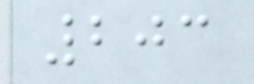203
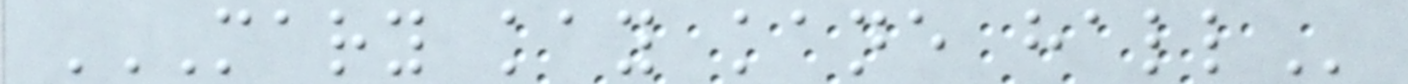MARY KAY KANE HALL
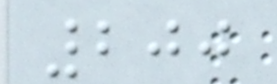200
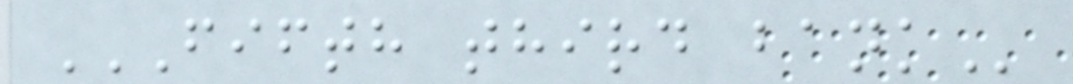FIFTH THIRD BANK
